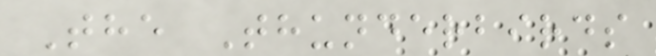The Thunderbirds
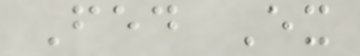Fed Ex
